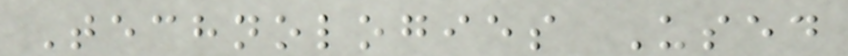Technologies Used
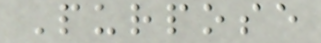Purpose
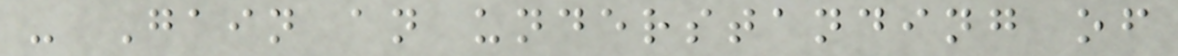- Gain an understanding of
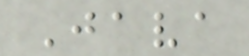Java
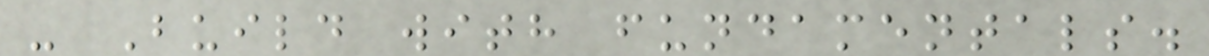- Build with fundamentals.
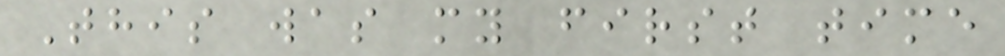This was my first time
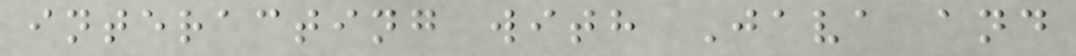interacting with Java and
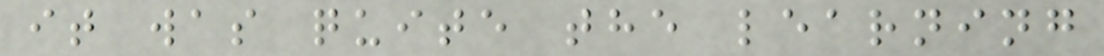it was quite the learning
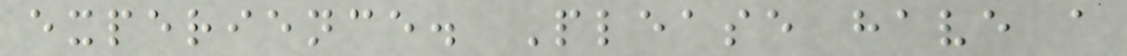experience. Please have a
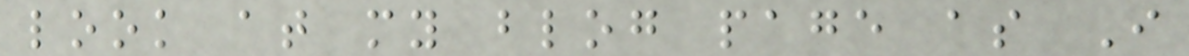look at my blog page as I
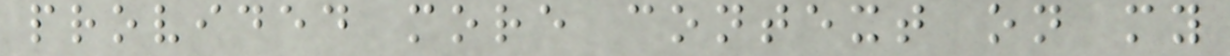provided more context on my
